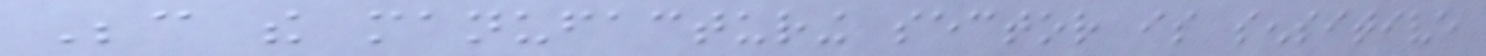Because the manufacturing sector is sensitive
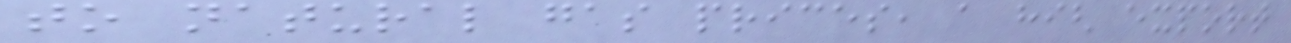to natural gas prices, a high export
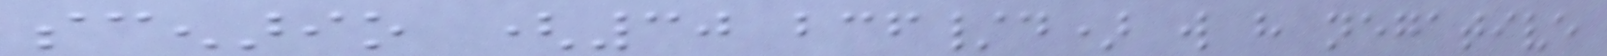scenario (30 bcf/d) will have negative
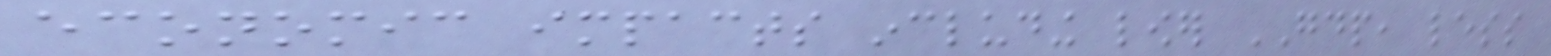economic impacts including lower GDP, less
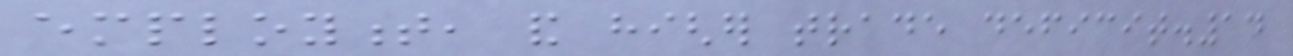employment, and higher trade deficit.14
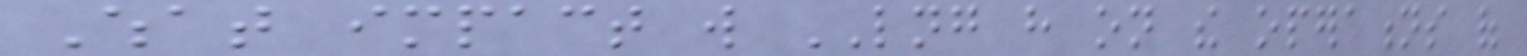What impact will LNG have on the operations of
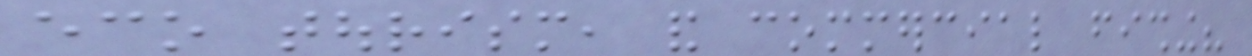eco tourism, and commercial fishing?
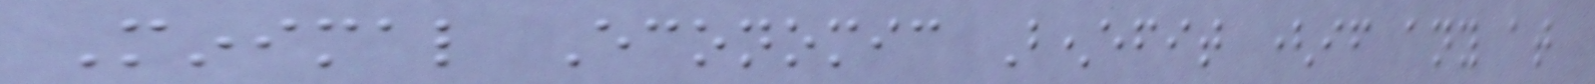Minimal Economic Benefit (if any at
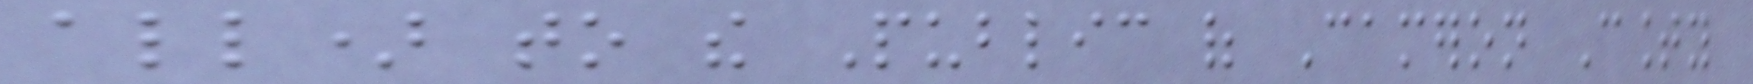all) to the Public of Cameron County
